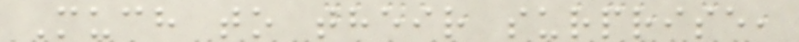Much to their surprise,
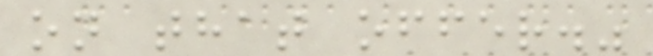on that offer."
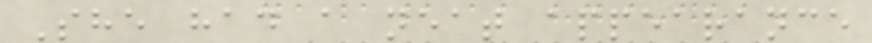She had a neat appearance
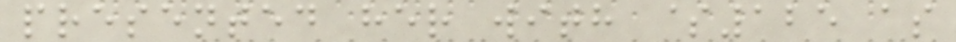presented her with $125 as
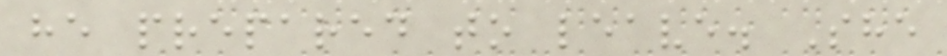he prepared to leave. She
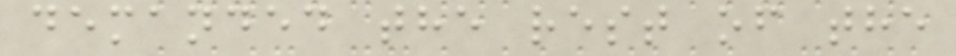demanded the rest of the
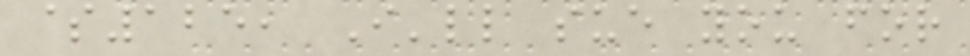$125, I'll sue you for
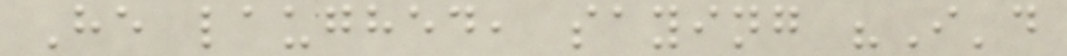He laughed, saying "I'd
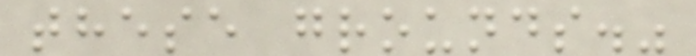these grounds."
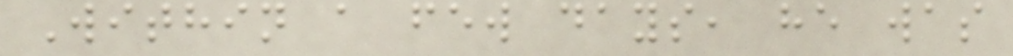Within a few days, he was
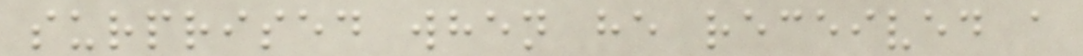surprised when he received a
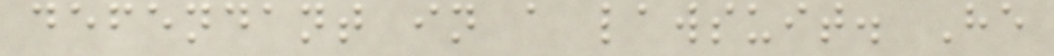defendant in a lawsuit. He
